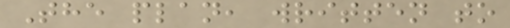The plan, written to
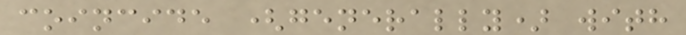coincide (generally) with
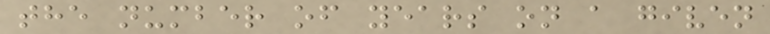the number of years on a given
